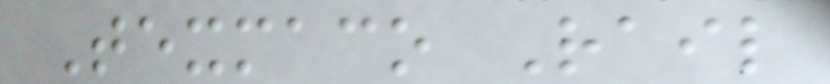Texmaco Rail
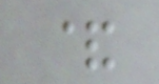&
